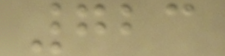723
